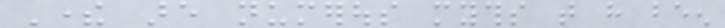There are numerous myths that have been
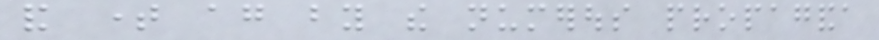and time again by the numerous propaganda
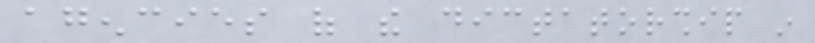agencies of the dictatorship in
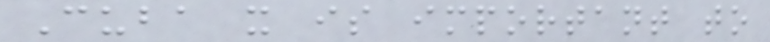Cuba it is important to
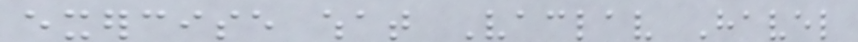exercise what Vaclav Havel
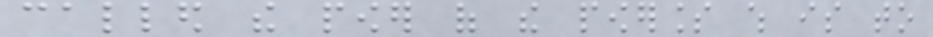called the power of the powerless which is to
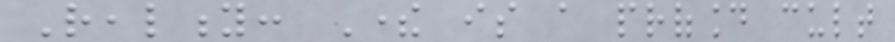Reality: There is a profound cult
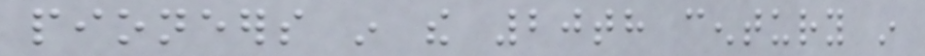pioneers in the 20th century in
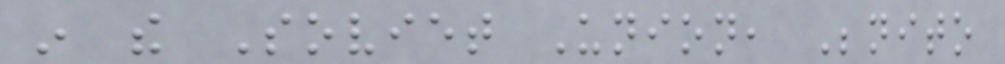in the Soviet Union, Benito
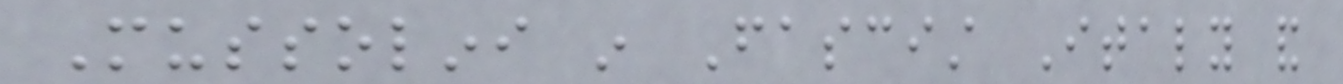Mussolini in Fascist Italy and
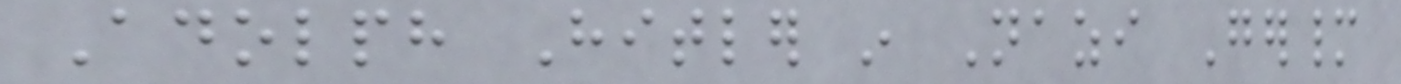Adolph Hitler in Nazi Germany
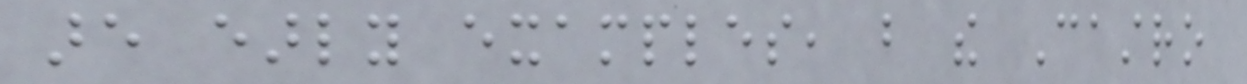are early examples, but the Castro
